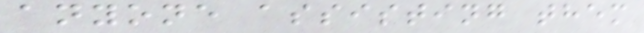anyone assisting them
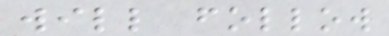will follow
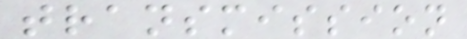transmission
